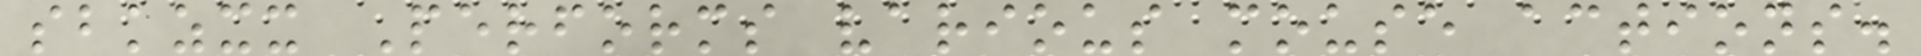sbkzxx Performs various mouse actions.
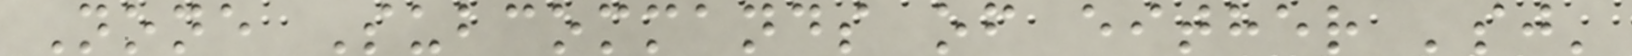None Subcommands of either 'sj'
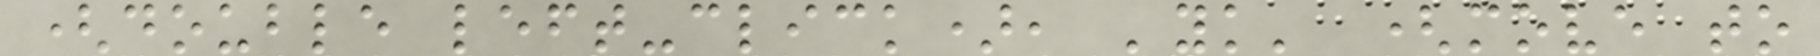(double left-click), 'yk' (move to
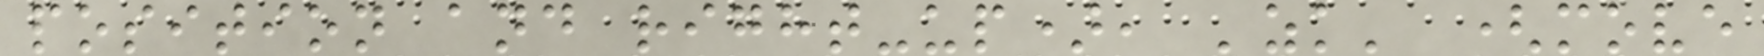position and right-up), 'zk' (move
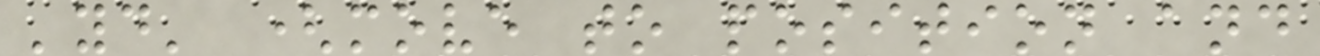'yd' (move to position and
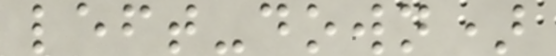left-down)
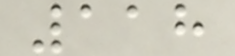118
